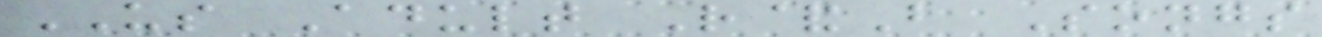US Adult R&B Songs
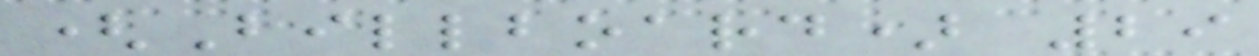(Billboard) 29
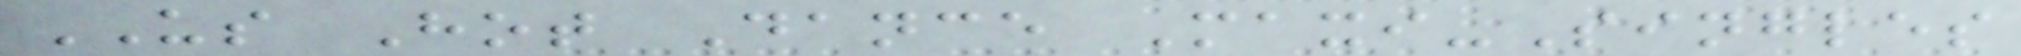US Hot Dance Maxi-Singles
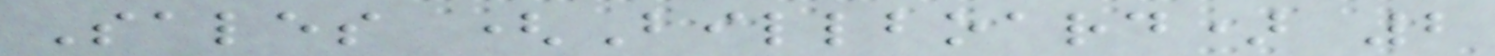Sales (Billboard) 2
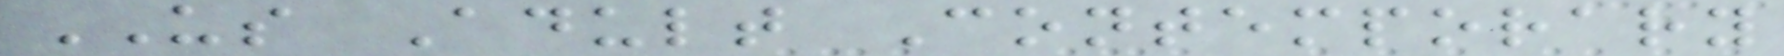US Adult Contemporary
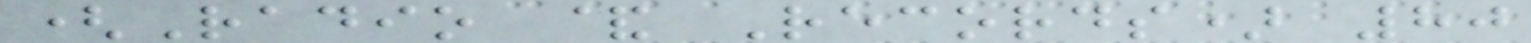(Radio & Records) 80
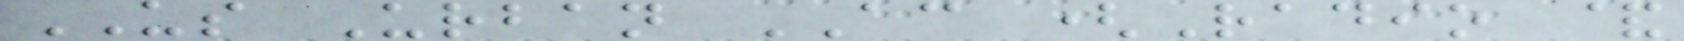US Urban AC (Radio &
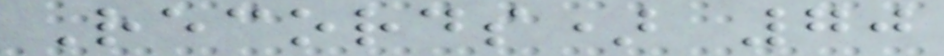Records) 70
